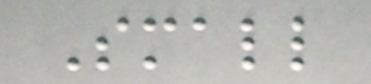Small
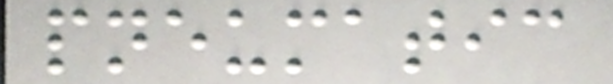pneumatic
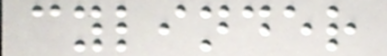cylinder
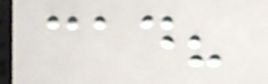cad?
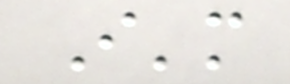I'm
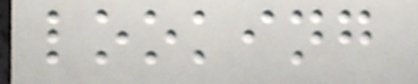looking
